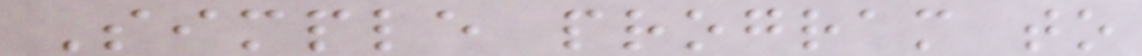Simple program to
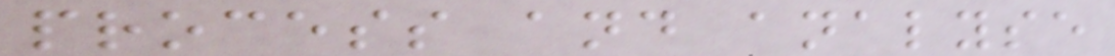process and analyse
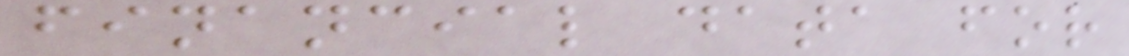financial data for
